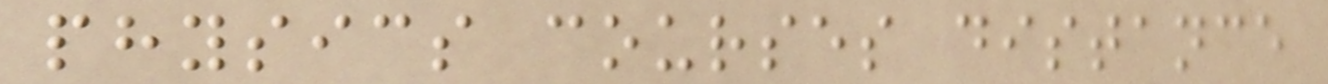physics courses distance
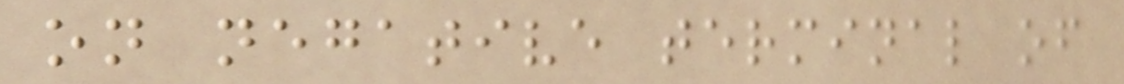on negative terminal of
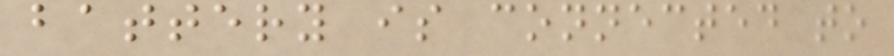battery is connected to
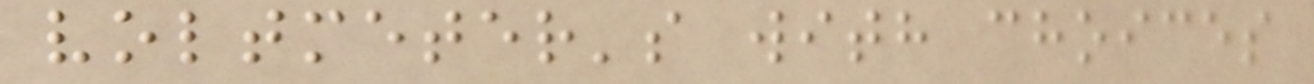voltmeter's with choices
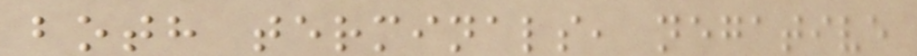both terminals, negative
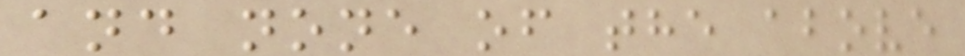and none of the above
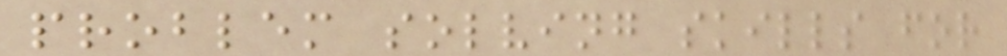problem solving skills for
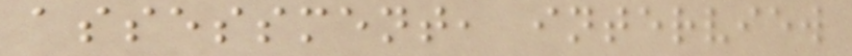assessment, interview
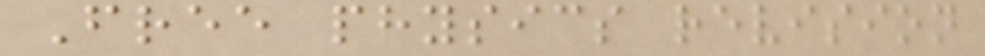Free physics revision
